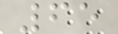65
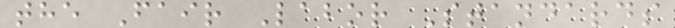the Fair Labor Standards
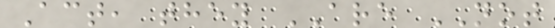Act, they ARE NOT
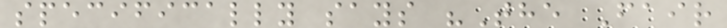specifically says "The Fair
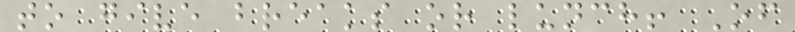to give breaks or lunch! Of
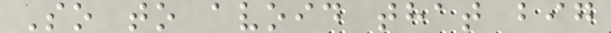So to avoid that big
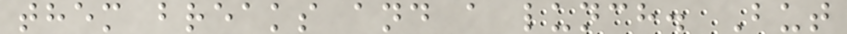them breaks and a lunch. But
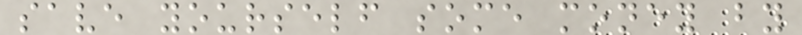save yourself some money by
